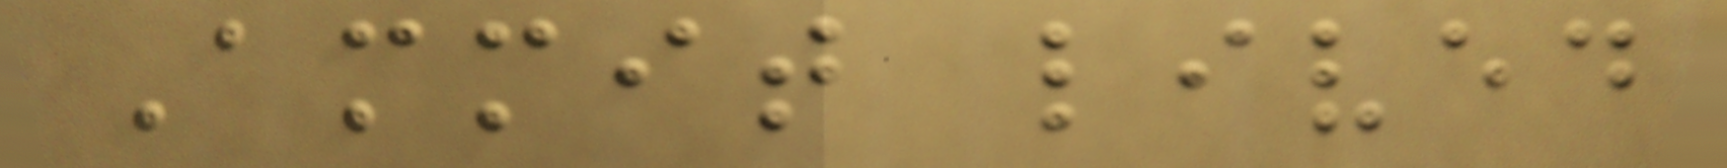Ammit lived
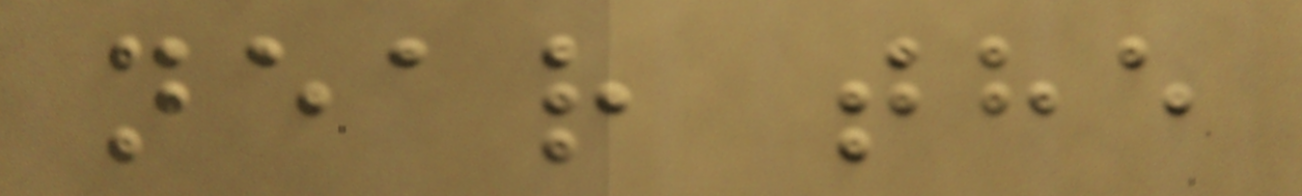near the
